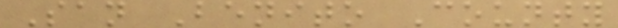San Benito County
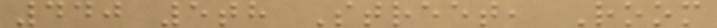440 5th Street, Room
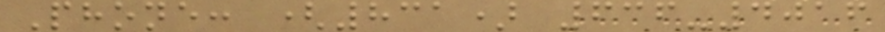Phone: (831) 636-4016
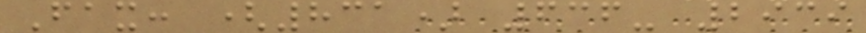Fax: (831) 636- 2939
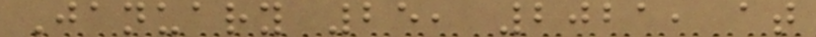January 25, 2021, at
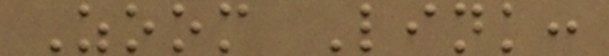Zoom Link:
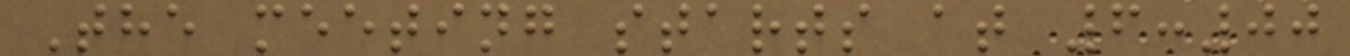The meeting starts at 6:00
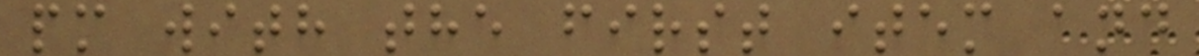pm with the first item and
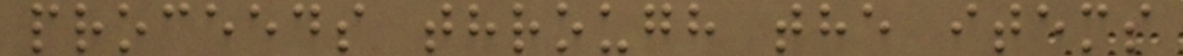proceeds through the items
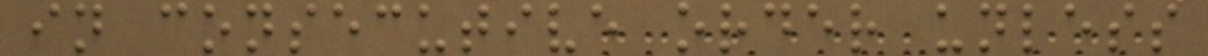in consecutive order unless
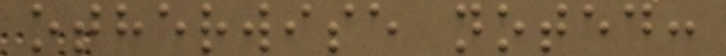otherwise noted:
